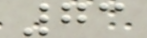73
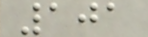101
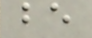be
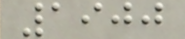1900
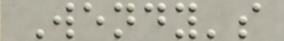Wendy's
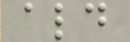ald
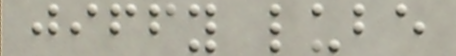jiffy lube
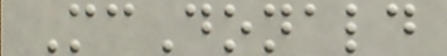McDonald
